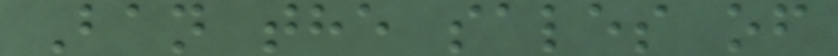Ban the sales of
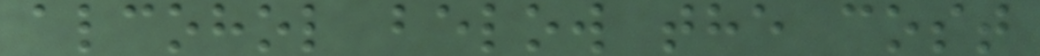alcohol below the cost
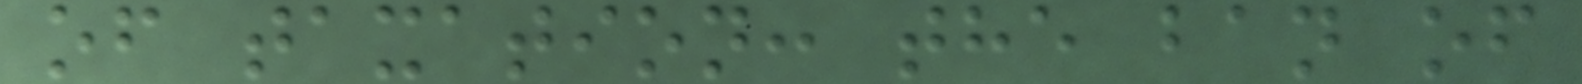of taxation: the ban of
